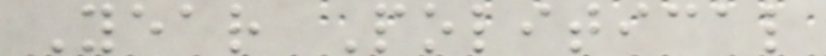Year Political
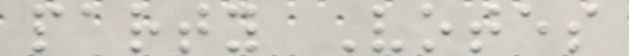party Votes
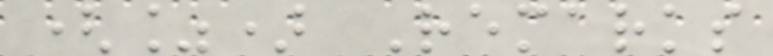(%) Remarks
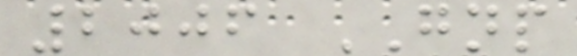2006 GNP
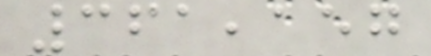361,157
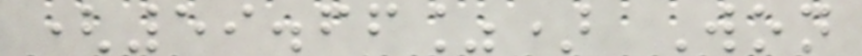(59.66%) Won
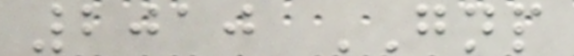2010 GNP
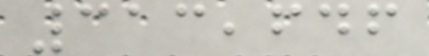313,646
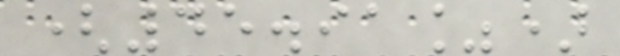(45.91%)
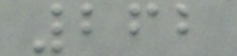262
